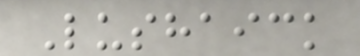Lushaick
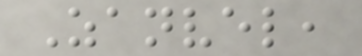Zanvel,
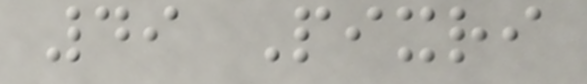49 Pixri
